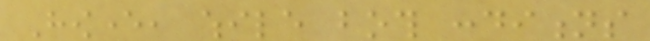However, while both conditions
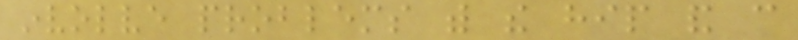involve problems with the hip and can
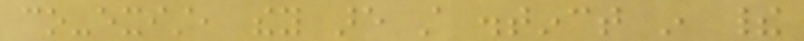co-exist, they are still distinct in their
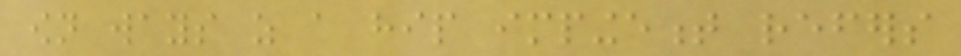own ways as a hip impingement refers
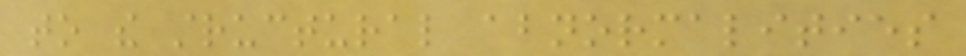to the structural abnormalities
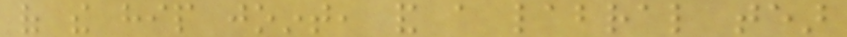of the hip joint, and a labral tear
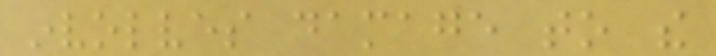involves damage to the
